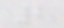2
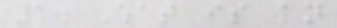1. What is an
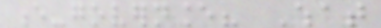e-governance? What
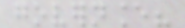governance?
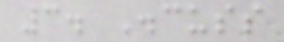3. Discuss
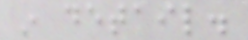in detail.
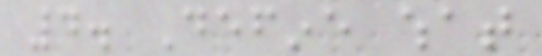4. Define what
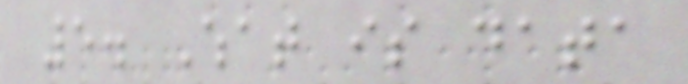5. What is data
